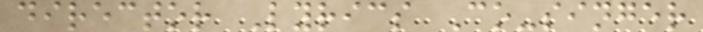director Lyrics Co-singer
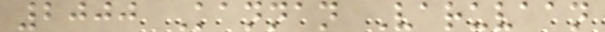2000 Kannan Varuvaan
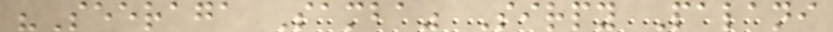"Seeraga Samba" Sirpy Palani
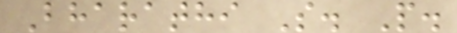Bharathi S. P.
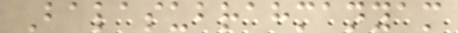Balasubrahmanyam
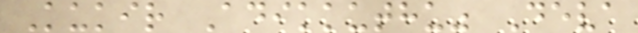Kukir Adikkuthu" Deva
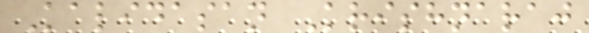Kalidasan Krishnaraj
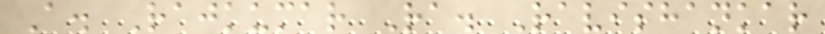A. Rajkumar Ra. Ravishankar
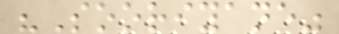"Sooriyane"
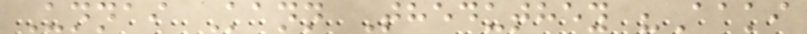Unnai Kann Theduthey "Aaki
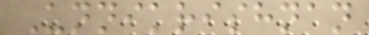Unnikrishnan
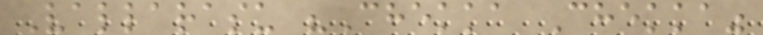Vallarasu "Chekka Chekka"
